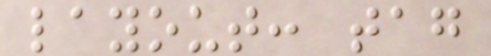layout: tag
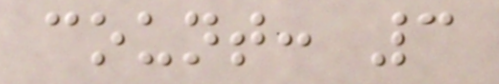count: 3
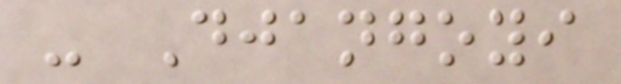- Djangoyi
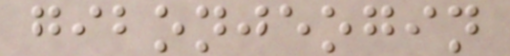gibonjeogin
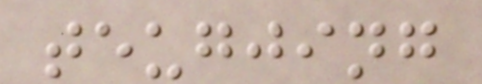teugjing
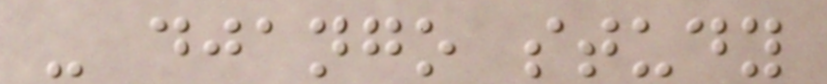- django study
